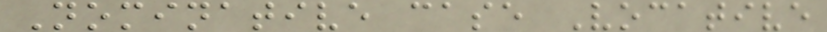Nominative case Vocative
